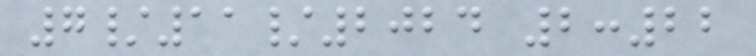7/11/2024 2:22
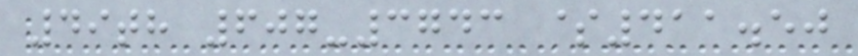49th 607-3743 $411.50
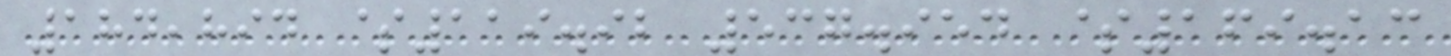184,894 $119.92 537.954 $169.13
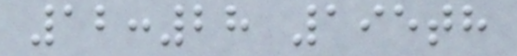12:28 195th
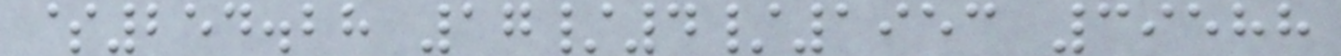$254.28 17/4/1953 39588
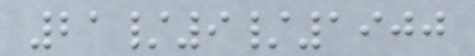21/9/1900
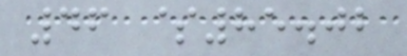46 $85.02
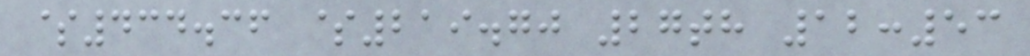$434.36 $219.70 27th 12:53
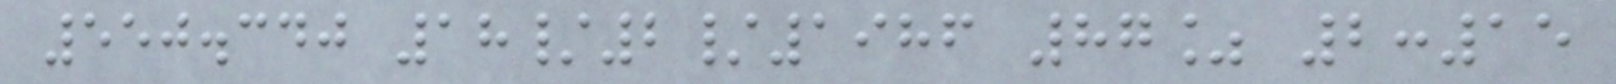550.340 18/2/1986 87% 2:15
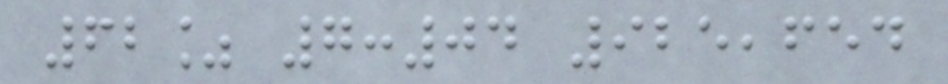62% 7:04 925,654
